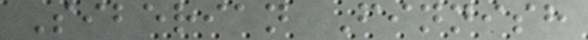Siberian Finnish
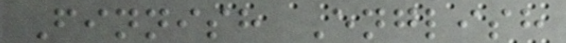Finnish English
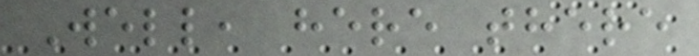Well, here there
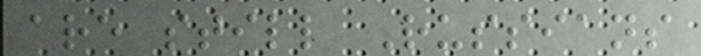are still Russians
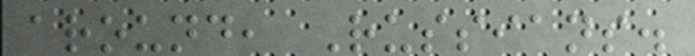around, Russians.
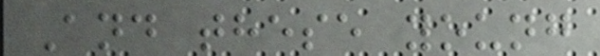And these young
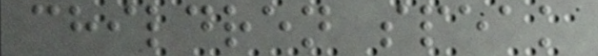children speak
